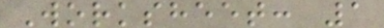Worksheet: 1
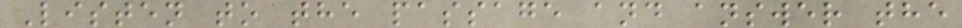Listen to the passage and answer the
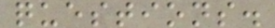questions.
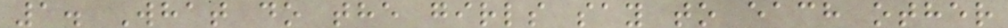1. What do the girls say to each other
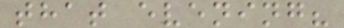that evening?
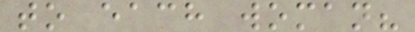to each woman?
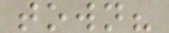town?
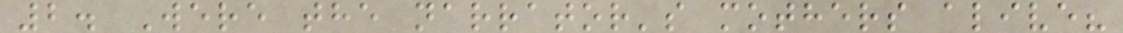2. Were the narrator's mothers alive?
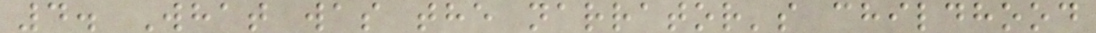4. What was the narrator's childhood
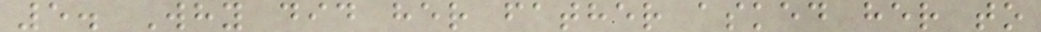5. Why did her father asked her to
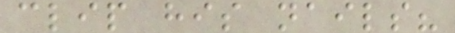clip his nails?
